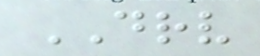DRV
